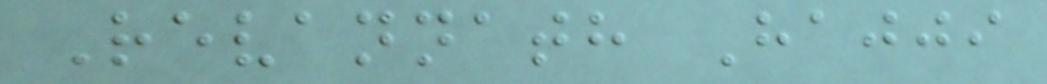Revannath Hajji
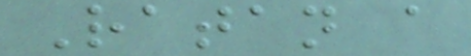Ratan a
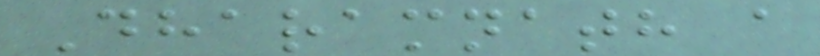Dharamnath a
